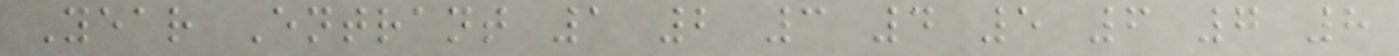Year Entrant 1 2 3 4 5 6 7 8
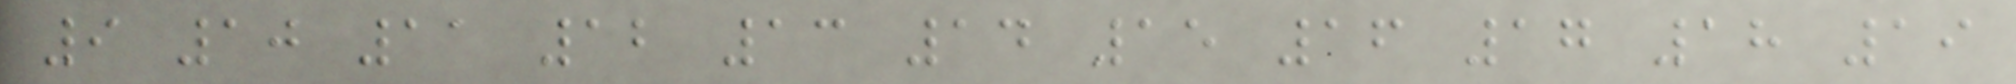9 10 11 12 13 14 15 16 17 18 19
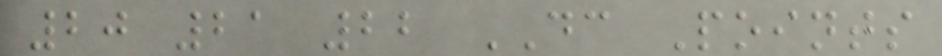20 21 22 DC Points
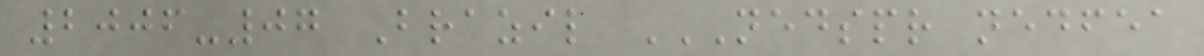2006-07 Brazil NEDSPR NEDFEA
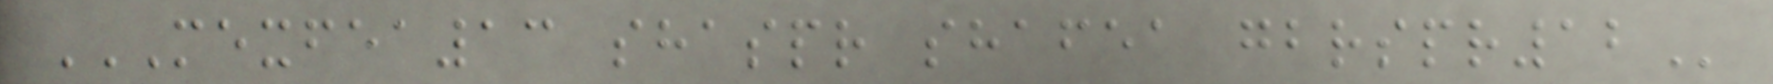MEXFEA13 SHASPR SHAFEA GBRSPR12
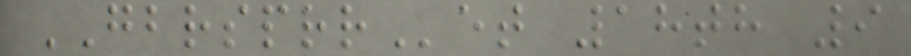GBRSPRRet 18th 9
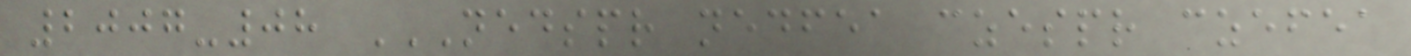2007-08 NEDSPR NEDFEA CZESPR CZEFEA
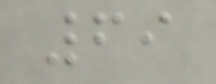69
